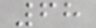68
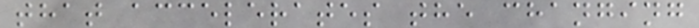that accelerates the changing
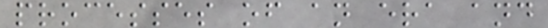processes of an era and
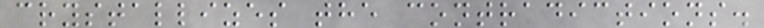crystallizes the contradictions.
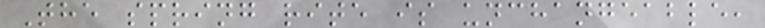The spring rite is unchangeable,
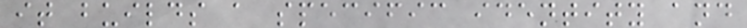it builds a specific identity and
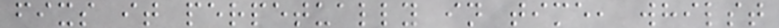fixs it perpetually in time, whilst
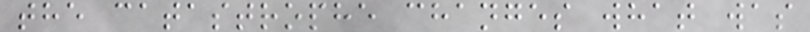the catastrophe changes what was
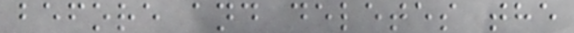before and deletes the
